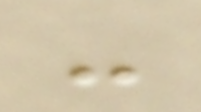-
